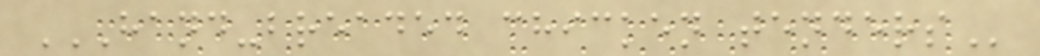HAND-BREADED CHICKEN TENDERS
